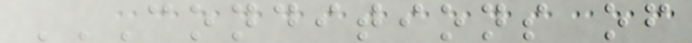CONDITIONS OF
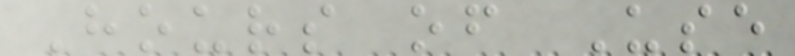Hours of Use
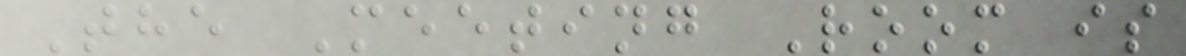The Meeting Room is
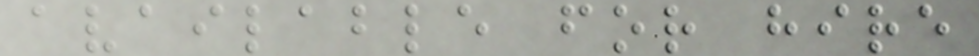available for hire
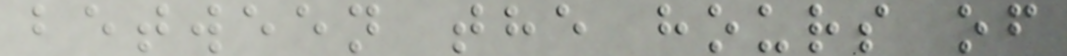between the hours of
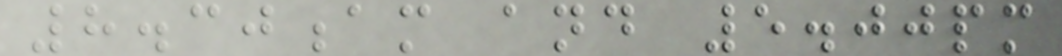8.30am and 5.00pm
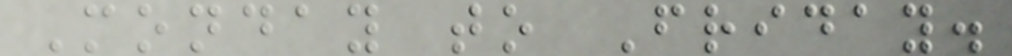Monday to Friday.
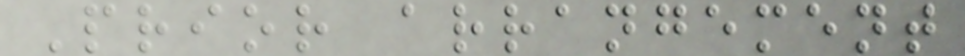Prior arrangement
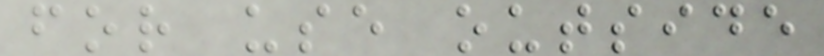for use outside
